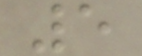5
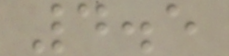4.5
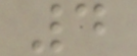4
